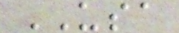USA
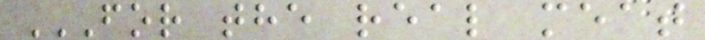FOR THE REAL MEAT
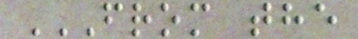FROM THE
